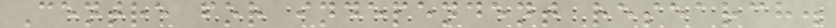Centre for independent research.
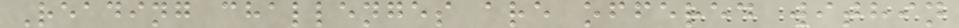Reading challenges are offered within
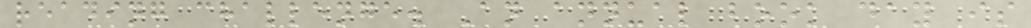reading challenge. An annual book day is
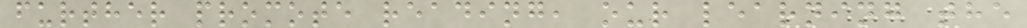further promote reading, our learning the
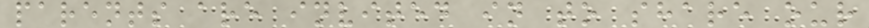parents are invited in to share our
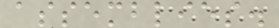assemblies.
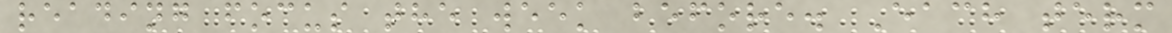reading focus the week before. Each term
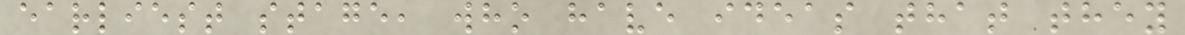earliest stage, who have ideas that they
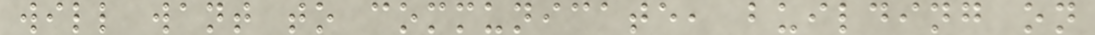will want to communicate, building on
